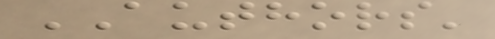AUTHORS'
